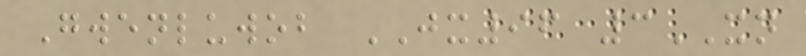Gwenluwob JX96 3XN
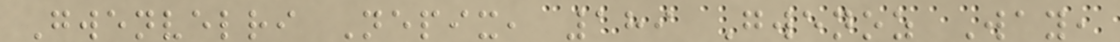Gwenvelri Nepix, 189 Gwenoz Way,
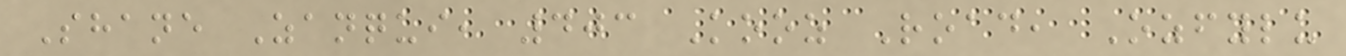Shane Zanqui, 403 Kooz Road, Ozfylu
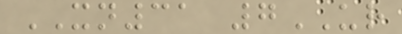XN31 7UR
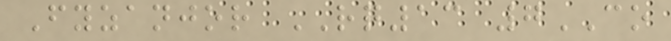Fyzanjor RQ13 7CO
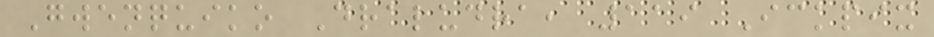Gwenquiko Draludra, 119 Ickpix
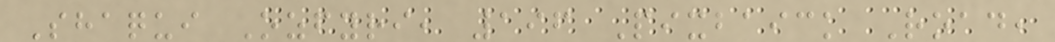Shaqui Ozfyri, 196 Pixbaick Road,
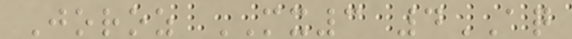Joroz MX3 4AQ
